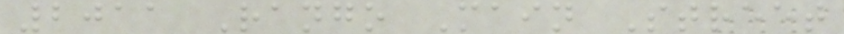2011 Rango Main Street
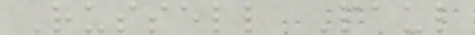Russell Paul
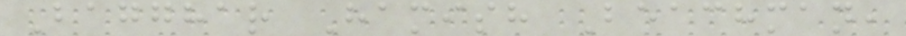Bagghar Hamish Beachman,
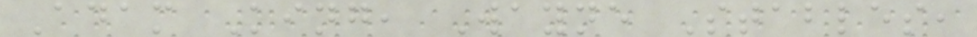Adam King, Wayne Stables,
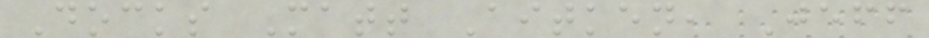Docks Matt Aitken, Jeff
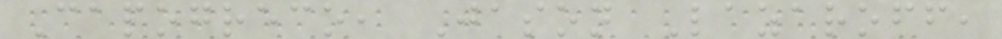Capogreco, Jason Lazaroff,
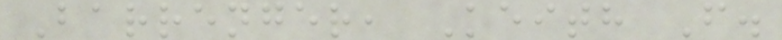Barrenger, Keith F.
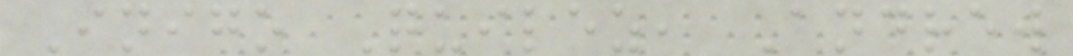Inigo Quilez, Andrew
